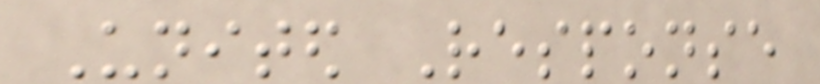United Response
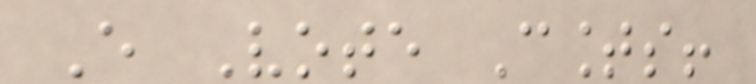Every Vote Counts!
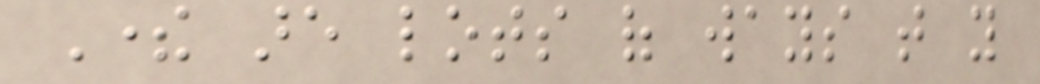There are lots of ways that you
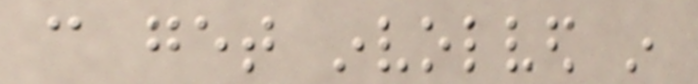can get involved in
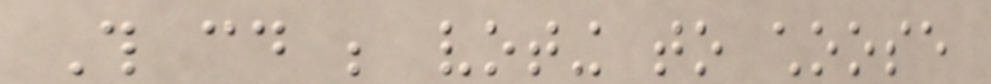This could be voting to choose
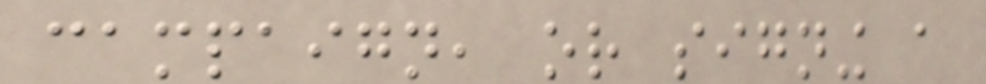campaign, or signing a
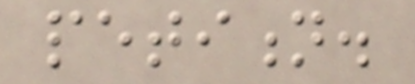petition.
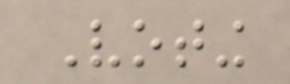Voting
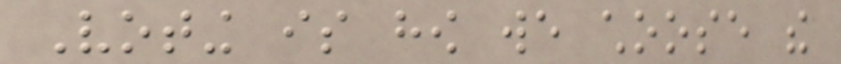Voting is how we choose the
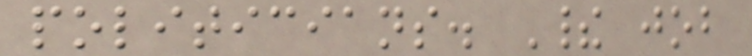politicians. Their job
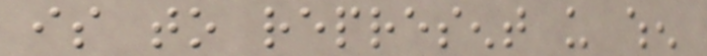is to represent us when
